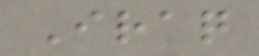Iraq
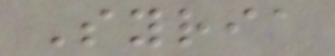Syria
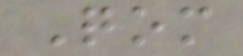Qom
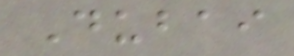Dubai
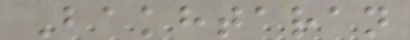Bakhtaran
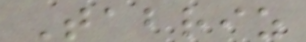Tabriz
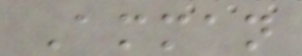Amman
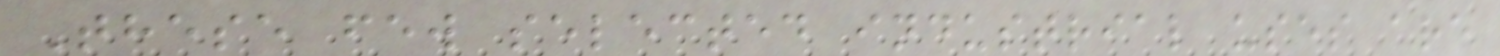These few selected industrial uses are
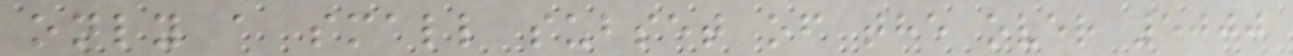only a small subset of the over 5000
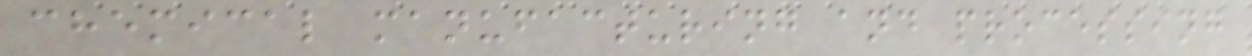chemical manufacturing and processing
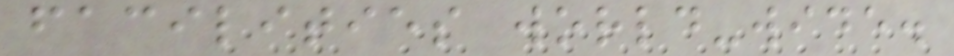facilities world-wide.
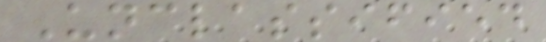Unclassified
